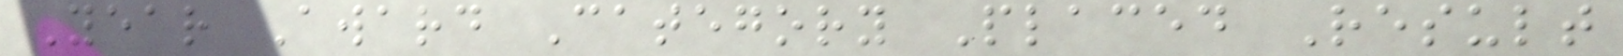Year Award Category Placed Result
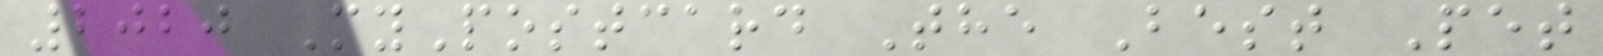2020 MyPostcard The Best Pet
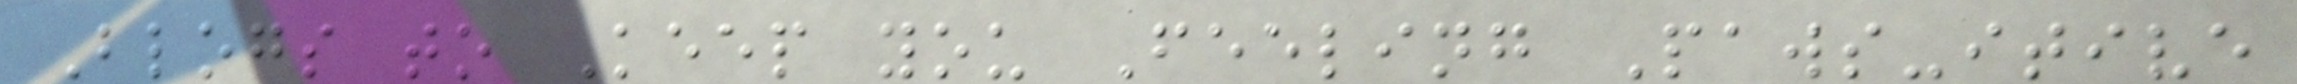Blogs to Keep you Feeling Paws-itive
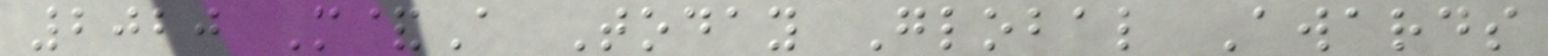2020 M&A Today Global Awards
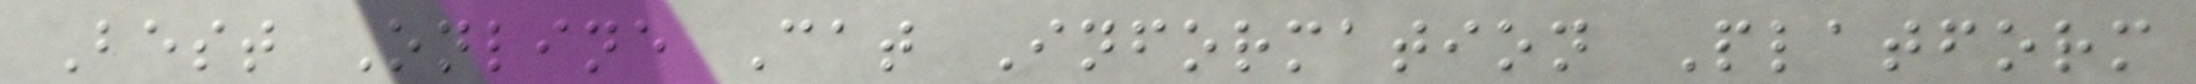Best Online Cat Information Platform
